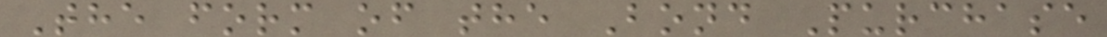The form of the Bond Purchase
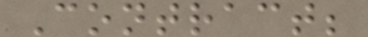Contract;
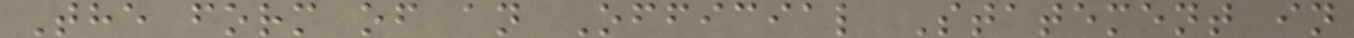The form of an Official Statement in
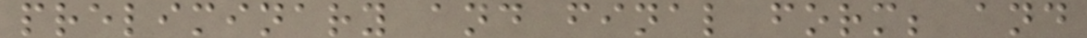preliminary and final form; and
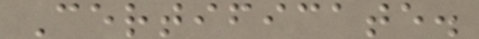Certificate.
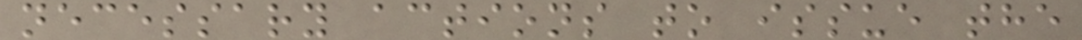necessary actions to issue the
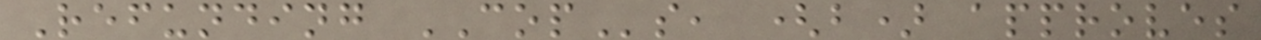Refunding COPs, (b) approves
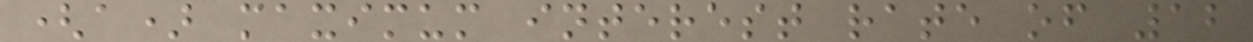(a) maximum interest rate of 12
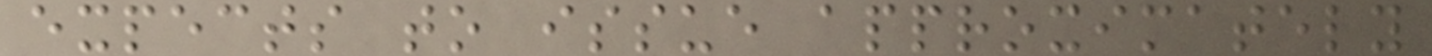expects to issue approximately
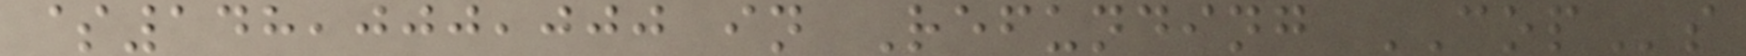$148,000,000 in Refunding COPs
